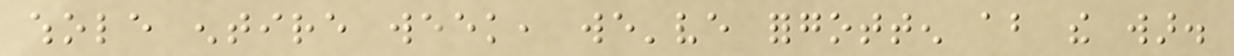whole entire week, we've forgotten about the war.
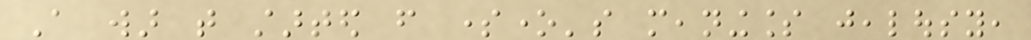A war that started from someone's meaningless jealousy,
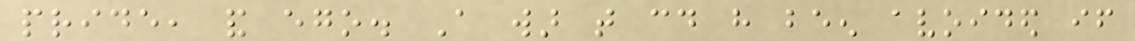pride, and ego. A war that could have been avoided if
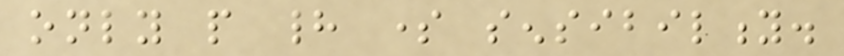only people had some sensibility.
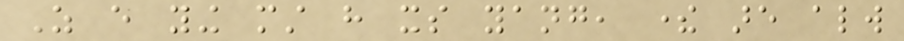As every ying must have its yang, there are always
